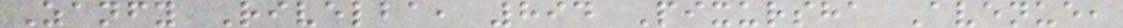Zanfy Rivelba, 894 Pixursha Avenue,
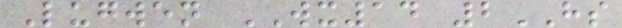Lugwen WX14 2HS
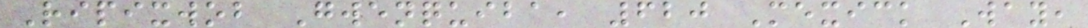Ripixwob Gwenquiba, 620 Mexick Way,
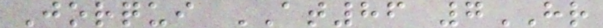Jorqui AT86 7HR
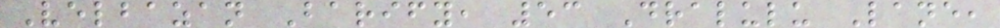Velbazan Barify, 53 Dralulu Lane,
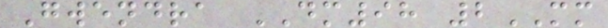Gwendra DM98 2MM
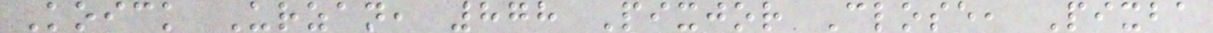Koick Urzan, 878 Pixjor Close, Pixba
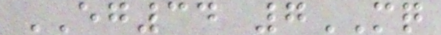EG34 7MQ
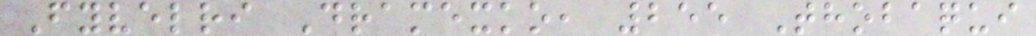Fyvelri Dramexko, 255 Thobaqui
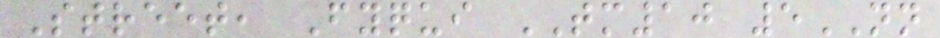Street, Fyqui TM10 5NN
